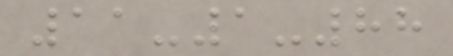11-1-88
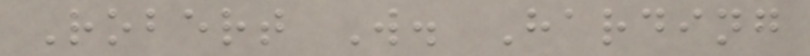Robert W. Harding
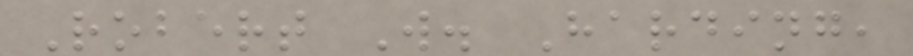Robert W. Harding,
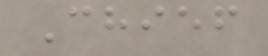Chief
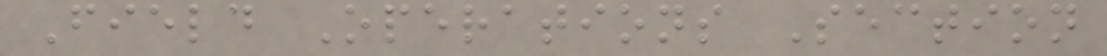Field Operations Section
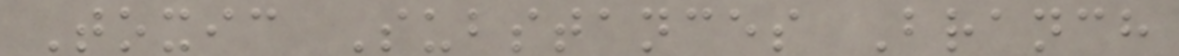Toxic Substances Branch
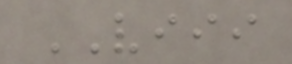VIII
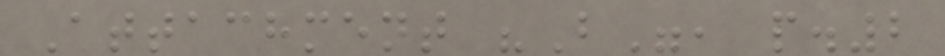Attachment "B", p.2
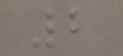2
